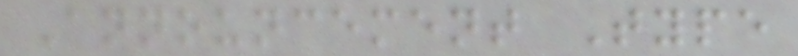Announcement Type
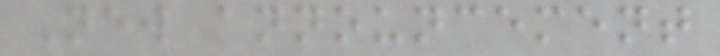New announcement
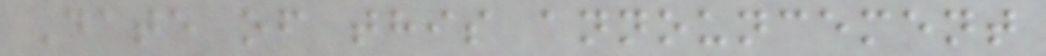Date of this announcement
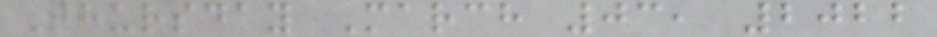Thursday March 03, 2022
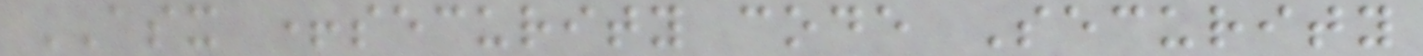ASX +security code Security
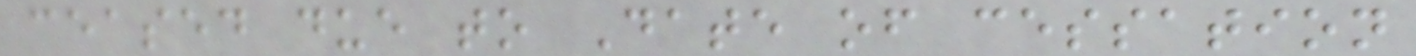ceased due to Date of cessation
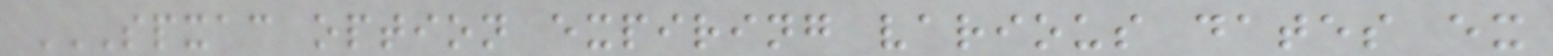SPXAC OPTION EXPIRING VARIOUS DATES EX
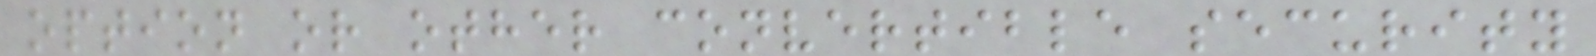option or other convertible security
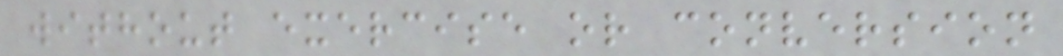without exercise or conversion
